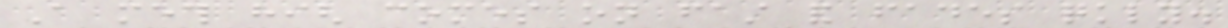A meth high comes on fast and fades quickly.
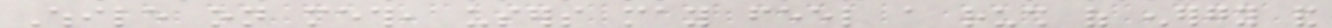While on meth, users may feel a rush of energy and
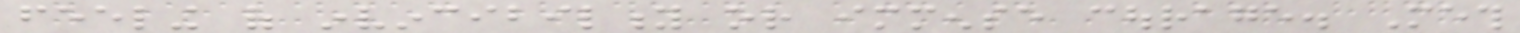feeling of invincibility or immense courage. Meth
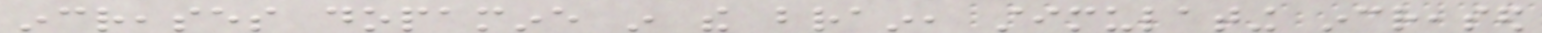increases dopamine in the brain, stimulating increased
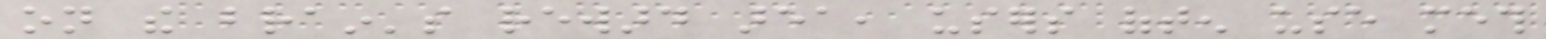on the brain's reward area, users often use meth
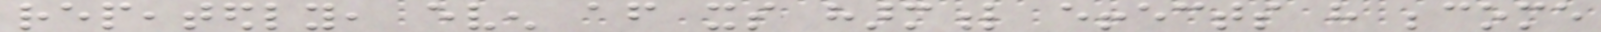repeatedly, even after its harmful effects have become
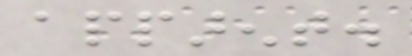apparent.
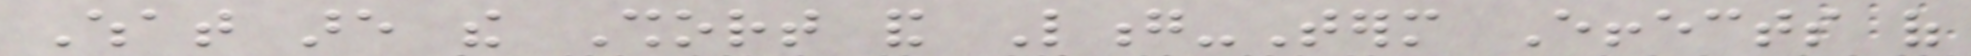What are the Short and Long-Term Effects of
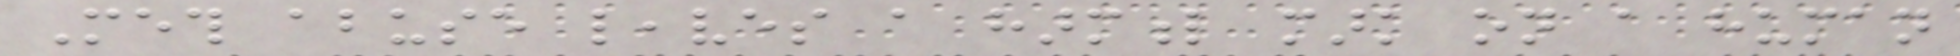Meth abuse leaves a harmful mark on a human
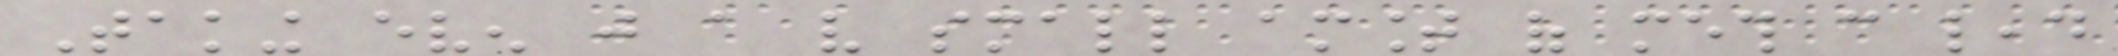Taking even just a very small amount of meth can lead
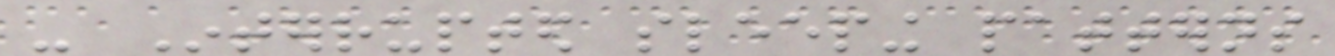- Interrupted sleeping patterns
